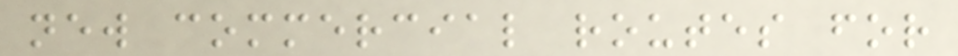new commercial routes for
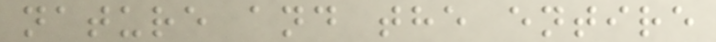nature and the entire
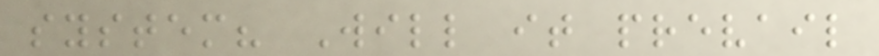system? Will it prevail
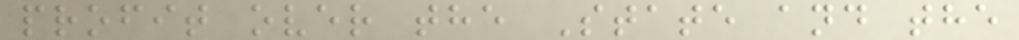profit over the State and the
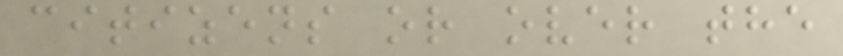citizens or over the
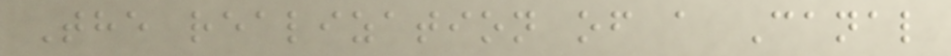The realization of a Canal
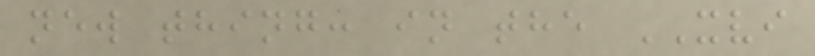new thing: in the XVI
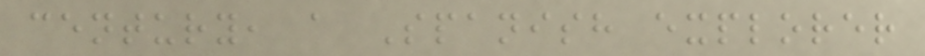century, a Spanish explorer
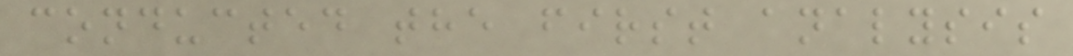conducted the first analysis
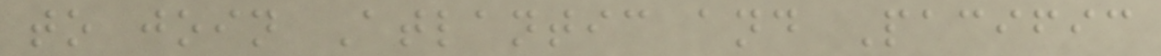to join Atlantic and Pacific
